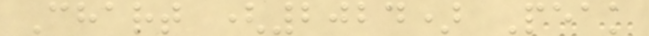Chart (2024) Peak
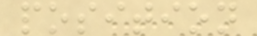position
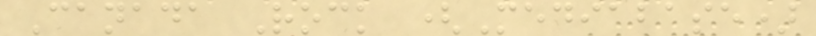Canada Rock (Mediabase)
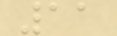11
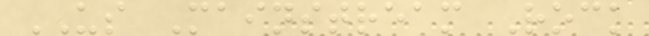US Mainstream Rock
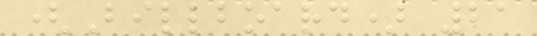(Billboard) 21
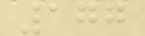177
